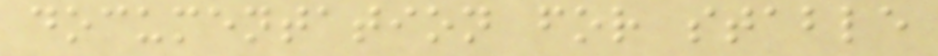documentation for stable
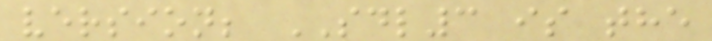version; SDL3 is the
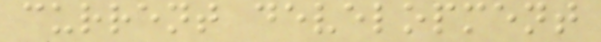current development
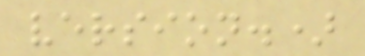version.)
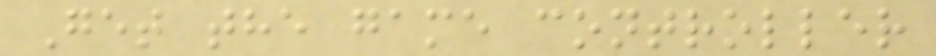Get the game controller
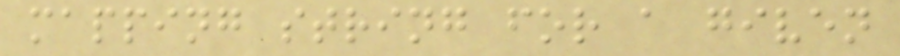mapping string for a given
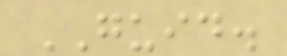GUID.
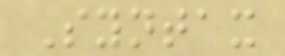Syntax
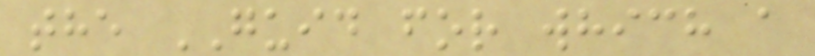the GUID for which a
